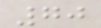70
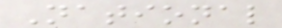National
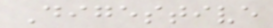Digestive
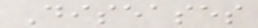Diseases
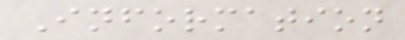Information
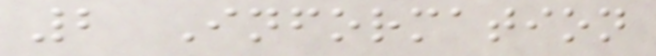2 Information
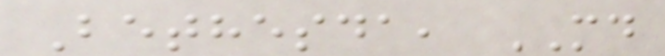Bethesda, MD
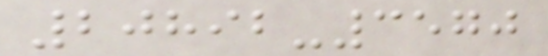20892-3570
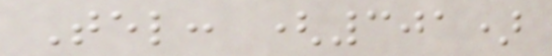Tel: (301)
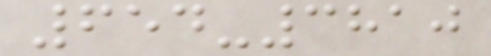654-3810
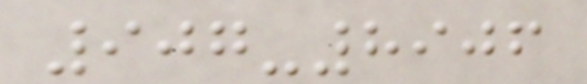907-8906
